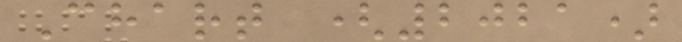Chart (2021)
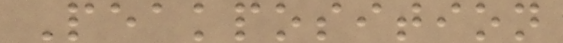Peakposition
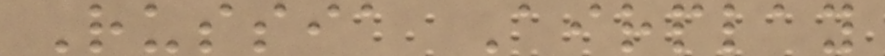Russia Airplay
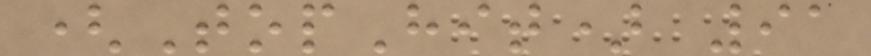(TopHit) 91
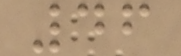46
